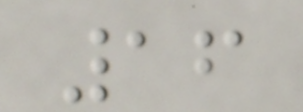16
